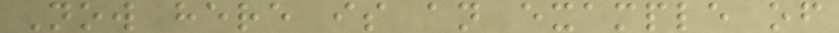Now here is an example of
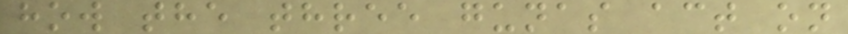how the three gunas act on
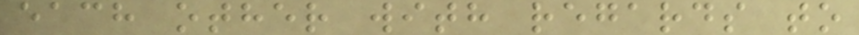each other with regards to
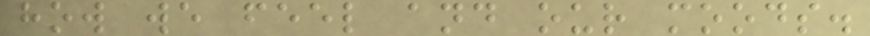how we feel and our moods.
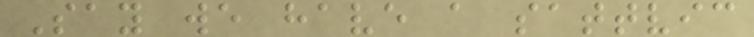Say we have a sattvic
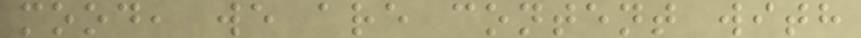mood, we are content with
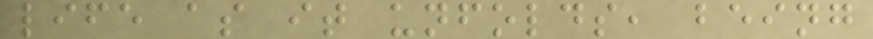life as it unfolds, being
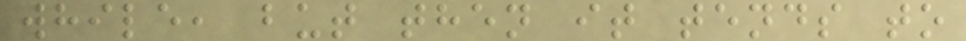while, but then it tends to
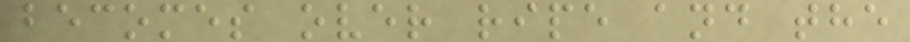becomes over ripe and the
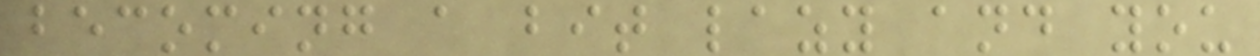becoming a bit lazy and you
